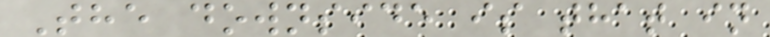The downside is that in
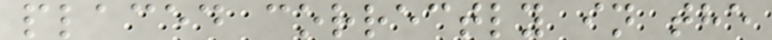placed correctly in the
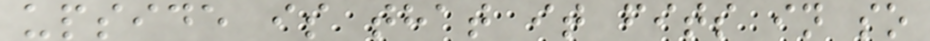upside is that it fits in so
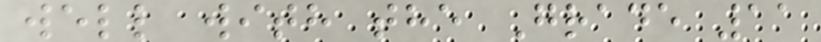well with the Grade 11
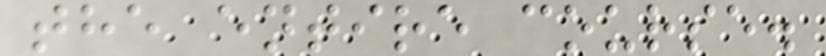the entire course.
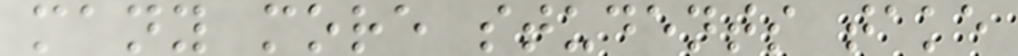many more students take
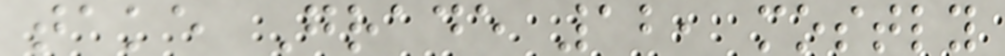take Grade 12, mostly
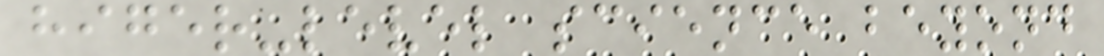higer-level science beyond
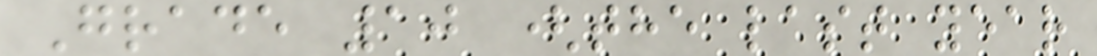Grade 10 (the last year
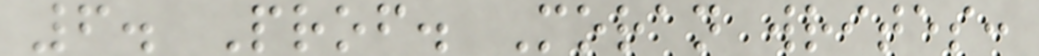6. Prof. Moran writes:
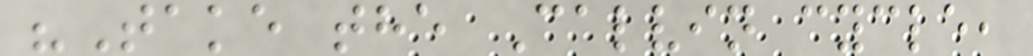"Take the Calvin cycle,
